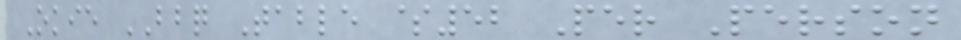Okie BBQ Table $52 Per Person
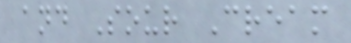and Sour Cream
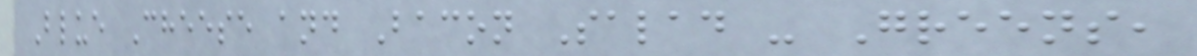Blue Cheese and Bacon Salad - Greens,
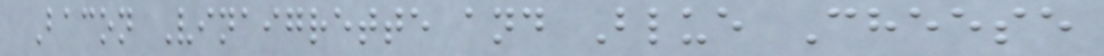Bacon Vinaigrette and Blue Cheese
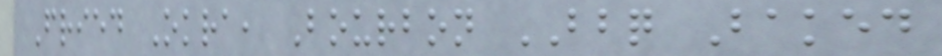Fried Okra, Bourbon BBQ Baked
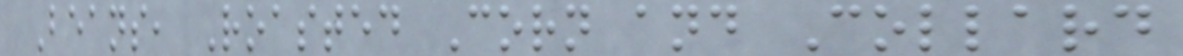Beans, Roasted Corn and Collard
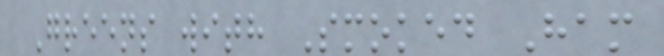Greens with Smoked Ham
